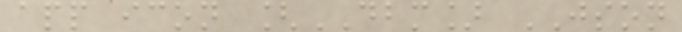app icon [DBM] JSON
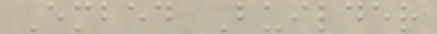Embed Builder
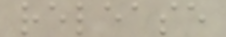release
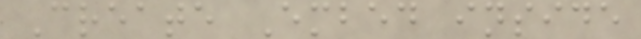Create Embed inside
